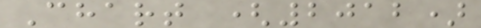Chart (2012)
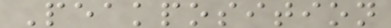Peakposition
